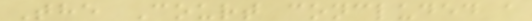The Court concluded a
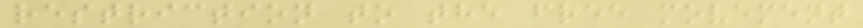restriction to the free movement
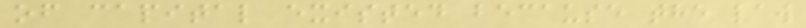of capital existed because the law
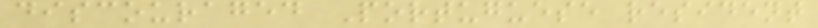discouraged Portuguese resident
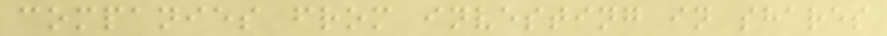companies from investing in shares
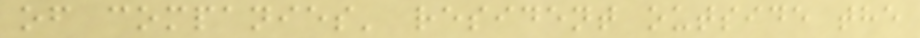of companies' resident outside the
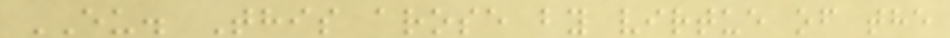EU. This arose by virtue of the
